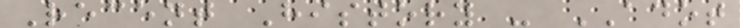Recent History - ADOT
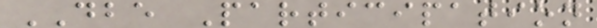DBE Participation
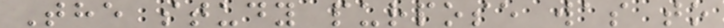The study purpose was to
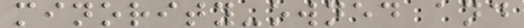minority-owned and
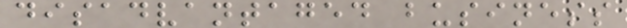disadvantaged business
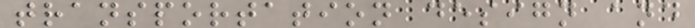transportation design and
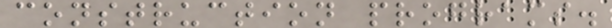construction programs.
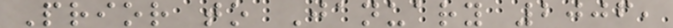Prior to January 2006,
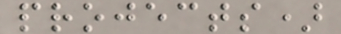projects)
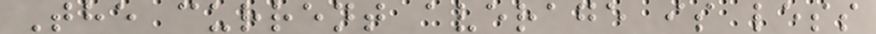The current average is less
